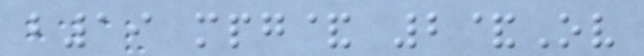b19 mpg& 2&Ov
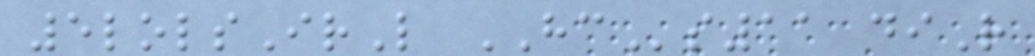5lolsIrL HCs11 diR
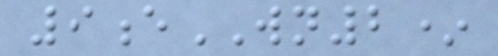9eWN2*
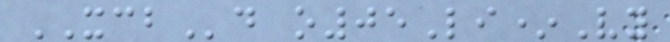XCBd o05Li*Vy
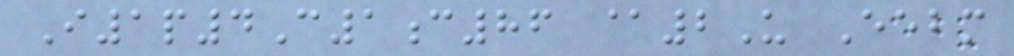I1p4C1c86 @2U Eebm
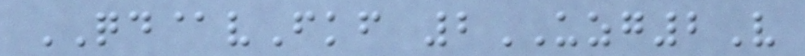QD@vFkf 2UZG2V
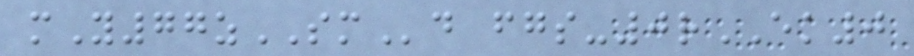mY77zSMd fgs-0rEK0
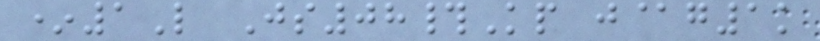*1L Js08#Kp j@g1k
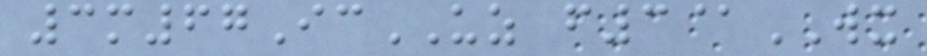3m67IcUZ f3@WX
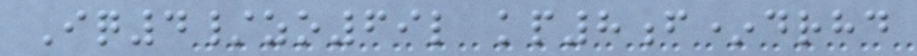Iq4/zo69l kp8f*drhd
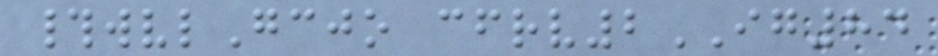#wvlGcjo cfrv2IG84
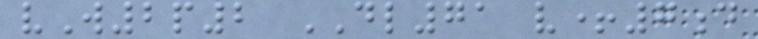vW2p2 DL71 v+7d
